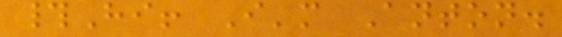#Hi! I'm Anton.
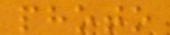photo
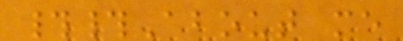##About me
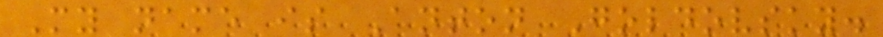My name is Anton Goldovsky.
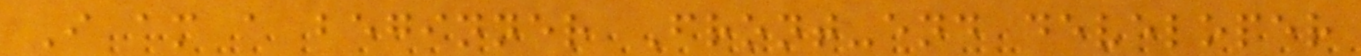I am a beginner Front-end developer
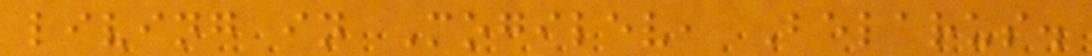living in Mogilev, Belarus.
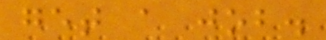get a job.
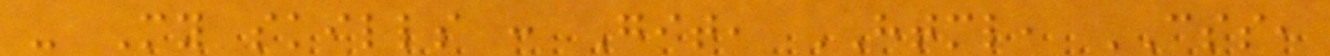- My skills : Git, HTML, CSS,
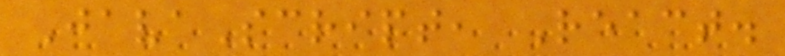JavaScript, React.
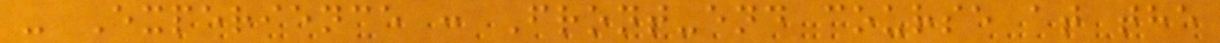- Experience : Front-end course at the
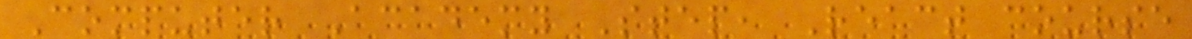Computer Academy Step, React course
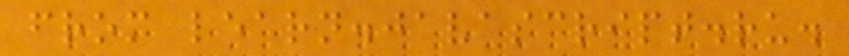from learn.javascript.ru.
